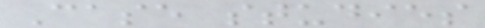Case studies
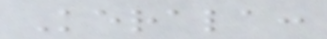Kerala:
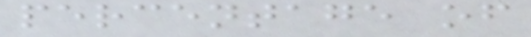percentage of
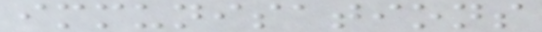immunisations
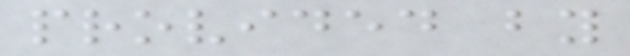provided by
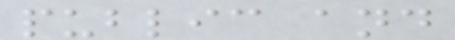public and
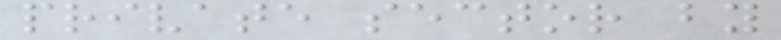private sector by
